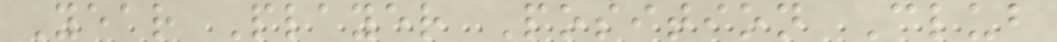Year Player Position Club
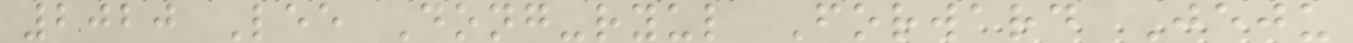2020 Lee Dong-ryul Forward Jeju
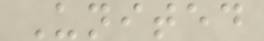United
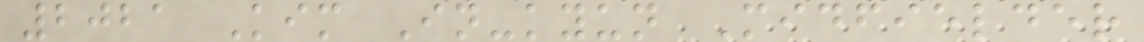2021 Kim In-kyun Midfielder
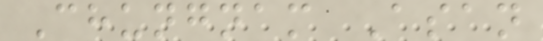Chungnam Asan
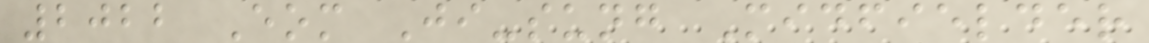2022 Eom Ji-sung Midfielder
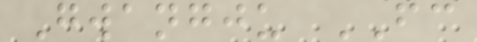Gwangju FC
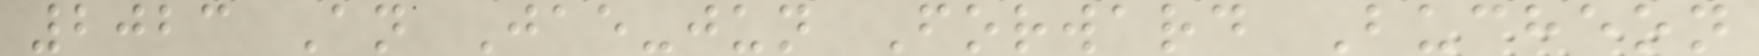2023 An Jae-jun Forward Bucheon
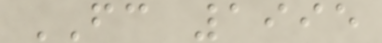FC 1995
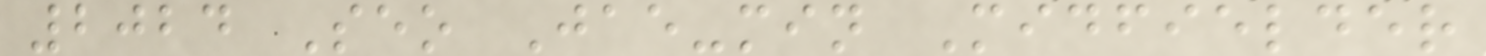2024 Seo Jae-min Midfielder
